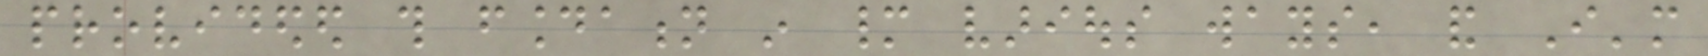provideded this foundation in many various ways, and I'm
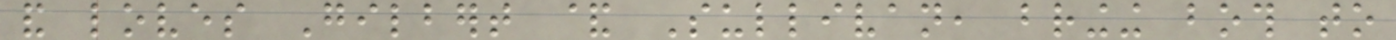and loves Gilbert & Sullivan, bringing both to
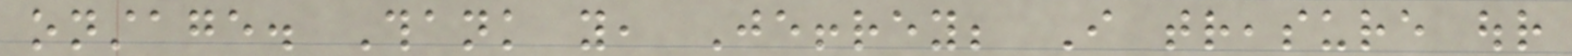onstage. Thank you, Jeffrey; I treasure our
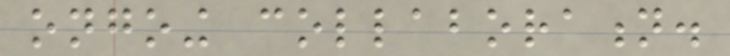ongoing collaboration.
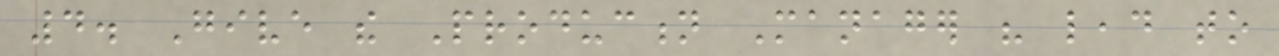4. Give the Production Manager his lead to
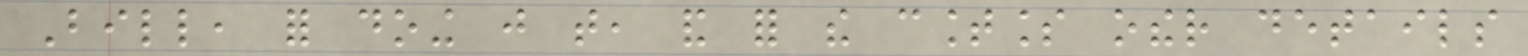Bill, for doing just that, and for the countless other details
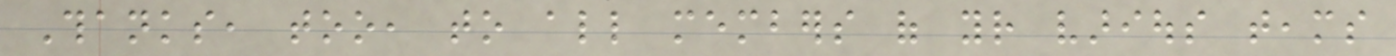Thanks, too, to all members of your various teams
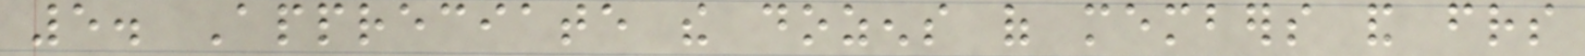5. Appreciate the dozens of members and friends
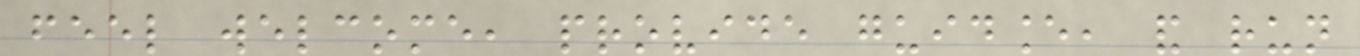feel welcome, provide guidance, and run
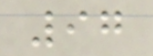97
